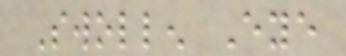Swollen Eye
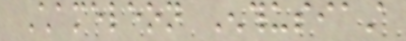Chameleon Enthusiast
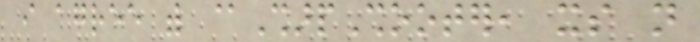i agree with @SharpShooter, its not
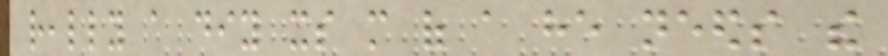really a diy its more of a he needs the
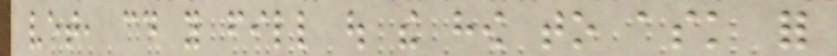vet, could you fill out the how to ask for
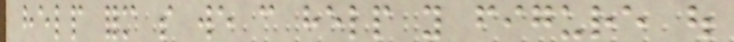help form so we can help you figure out
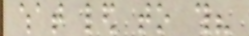what led to this?
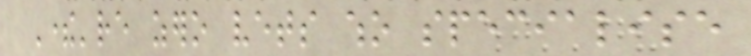There're zero vets who specialise
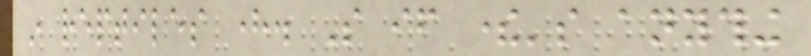in reptiles here. So if there's anything
